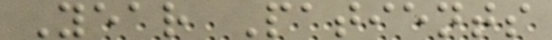Year Patients
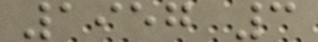1957 3
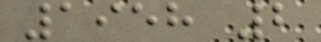1958 2
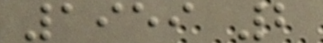1959 2
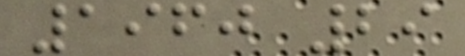1960 29
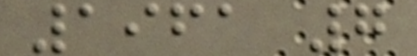1961 7
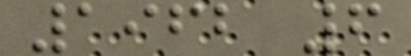1962 6
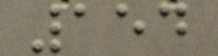154
